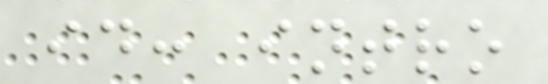id: intro
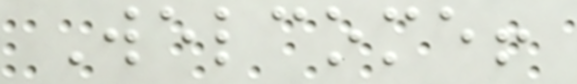Welcome!
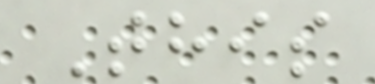This
